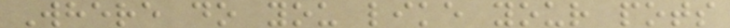Where do you like your pots
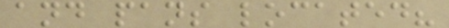and pans located?
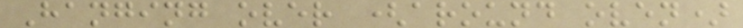Hanging over (around oven)
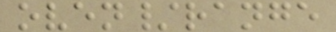oven/range
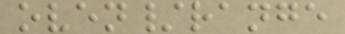oven/range
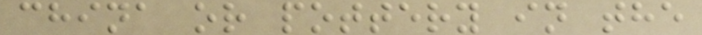china or pottery in the
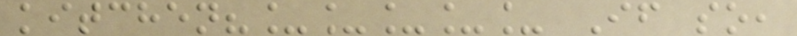kitchen?_____ If so,
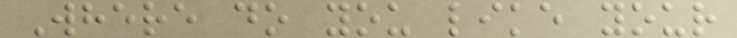Where do you like your
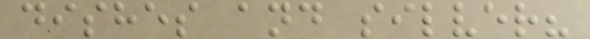dishes and silver?
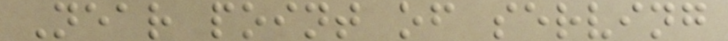Near point of serving
